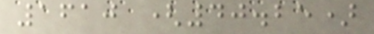1610 (40.25)
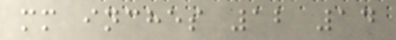mm inches 12 14
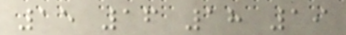15 16 18 19
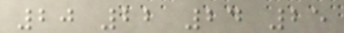20 22 24 25
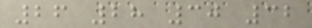26 28 30 32
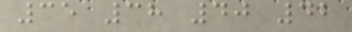35 38 40 42
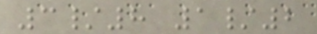3/8 1/2
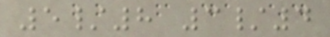5/8 3/4
